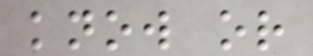know or
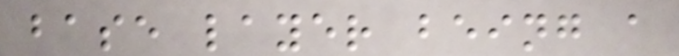base layer being a
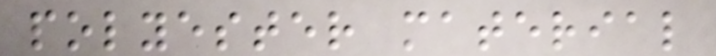polyester material
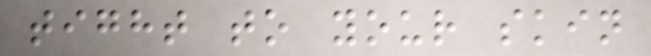tight to your skin
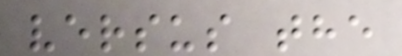versus the
